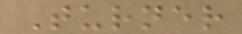Turner
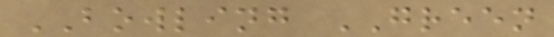BOWLING GREEN
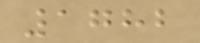1782
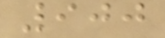900
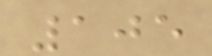105
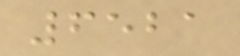6521
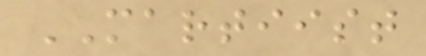MARTIIST
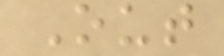Out
